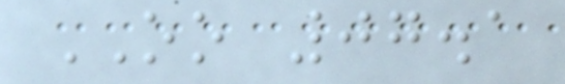OO 07.1
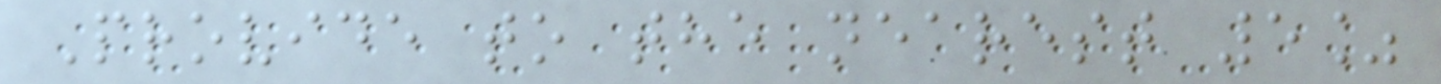Provide to the nearest 5%
